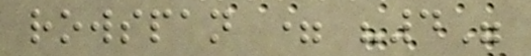rowspan = "4"
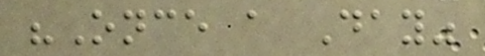"Once a Day"
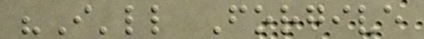"I'll Forgive
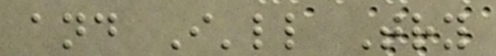and I'll Try
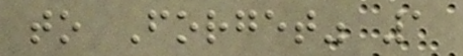to Forget" 1
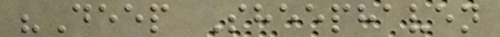"Deep Sheephaven
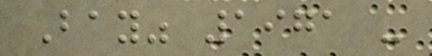Bay" 1971 -
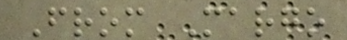From Margo
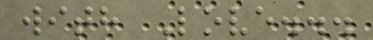with Love...
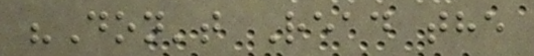"Don't Read the
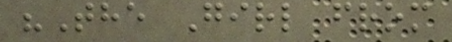"The Girl from
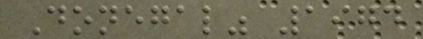Donegal" 1974
